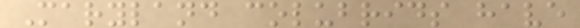Maryland colubrids have
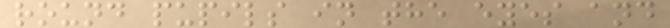round pupils in the eyes and
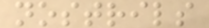nostrils
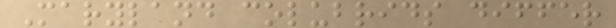Maryland colubrids differ
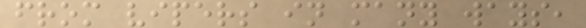from vipers in many ways,
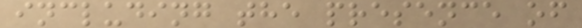including the presence of
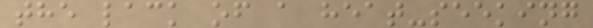the lack of a heat-seeking
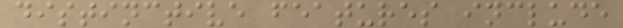distinctive features include
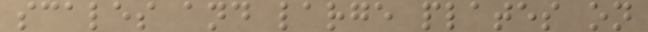scales and large plates on
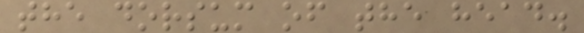the dorsum of the head.
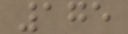175
